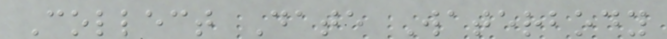Collect Date Waterbody
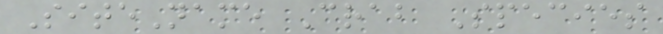SiteName Crab Species
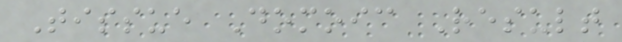Tissue Domoic Result
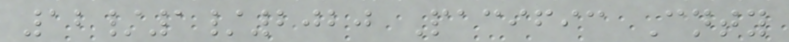12/1/2020 Pacific Cnty
